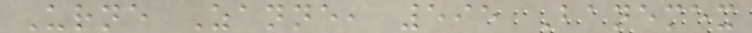Urne Zanne, 595 Banemex
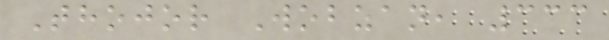Thojor Wobzan, 333
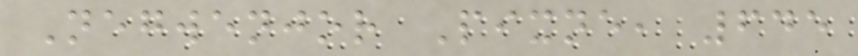Negwenjor Pixne, 645
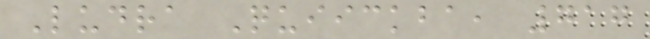Ludra Quiickba, 717
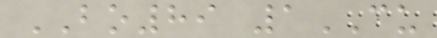BO89 1CU
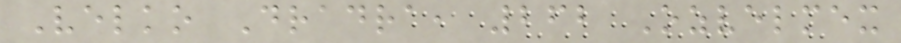Velko Dradra, 262 Ozvelmex
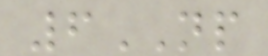6NP
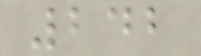242
